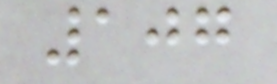107
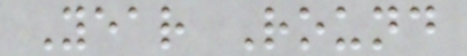Year Round
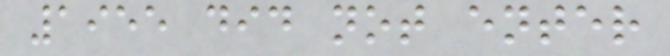1955 did not enter
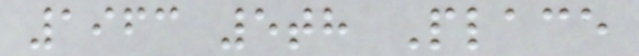1963 5th Place
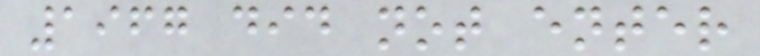1967 did not enter
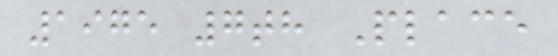1975 7th Place
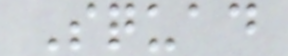Squad
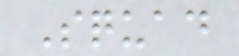Squad
